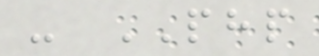- PHP
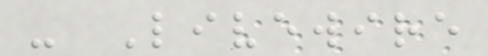- Livewire
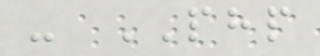- PHP
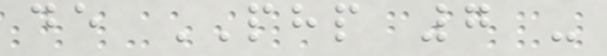de PHP 7 -
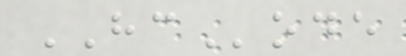HCode
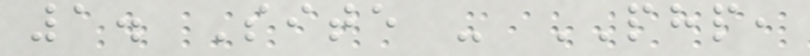1. Site - PHP,
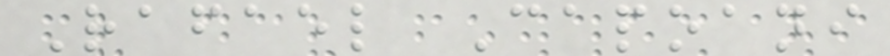Rafael Capoani
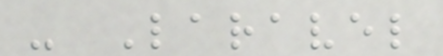- Laravel
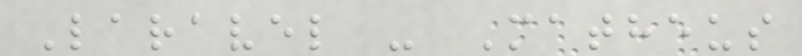Laravel - Matheus
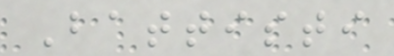Battisti
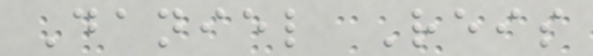Daniel Reis
